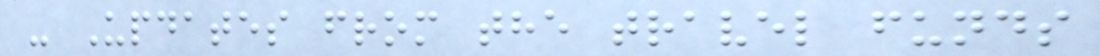- Updates from the travel funds
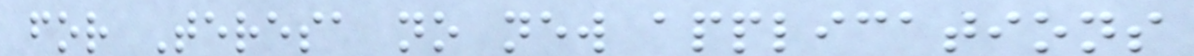for Teresa no new applications
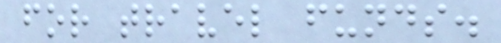for travel funds.
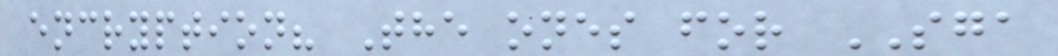encryption? The ones for SGA
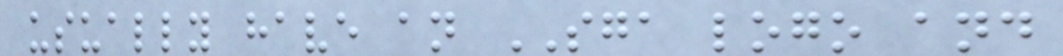usually have an SGA logo and
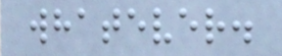whatever.
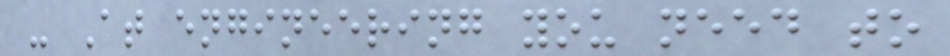- At engineering you need to
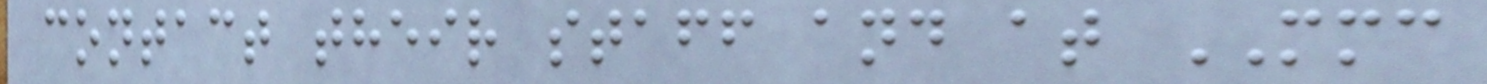contact their staff and at MMC
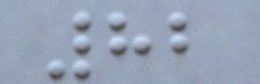82
